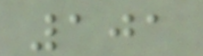101
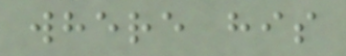where his
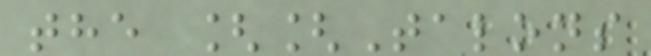the [[Talons
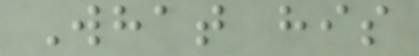What his
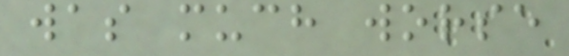was much worse
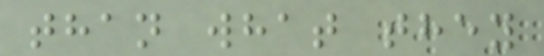than what they
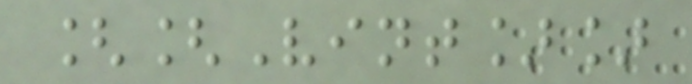[[Vint]]
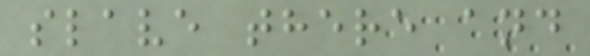slave there and
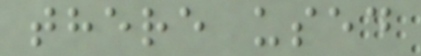there used
